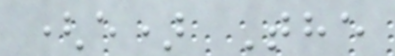(e) The
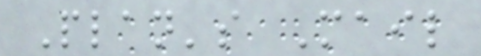Plan's Mail
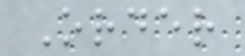Order
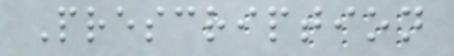Prescription
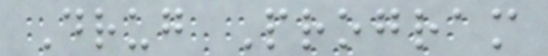Drug Program
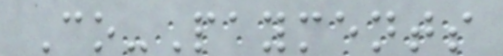Co-Payments
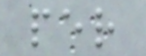per
